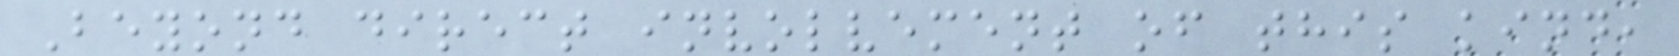Beyond direct involvement of this kind,
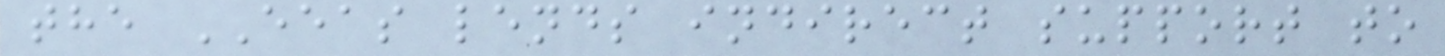the EEAS lends indirect support to
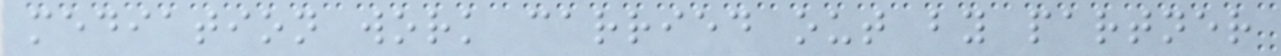mediation work carried out by partner
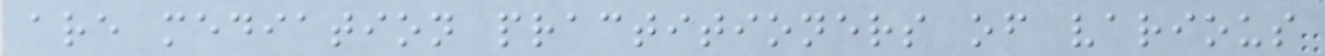are mediation practitioners of various
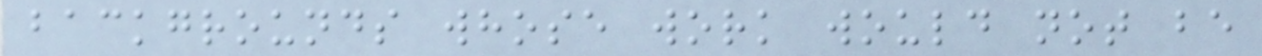backgrounds whose work would not be
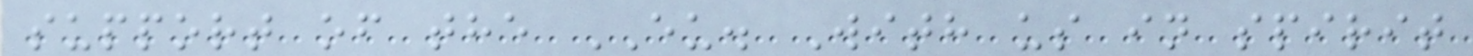support of the EU. With us in spirit
